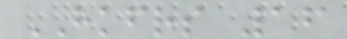HKFRS 16
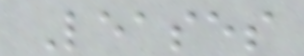Leases
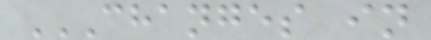CHANGES IN
